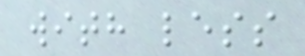with less
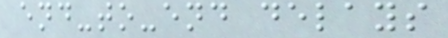end-to-end delays
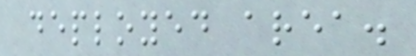deployed area.
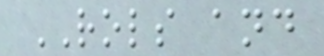ROLS and
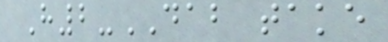H2-DAB take
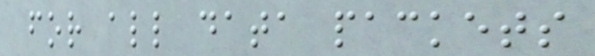for all data packets
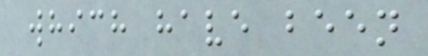which have been
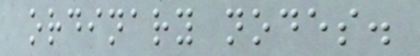ordinary nodes.
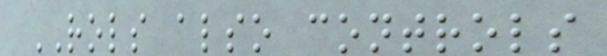ROLS also controls
